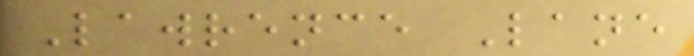Lawrence Lane
